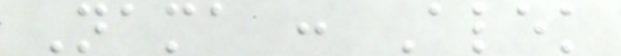Nama : Alek
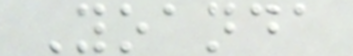Yoanda
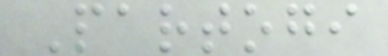Partogi
